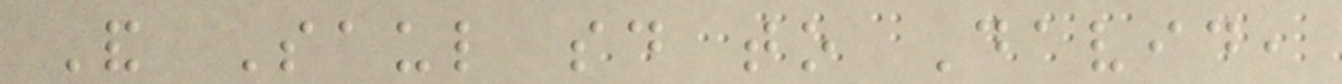And Saul said to David,
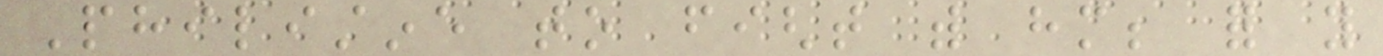Philistine to fight with him; for you
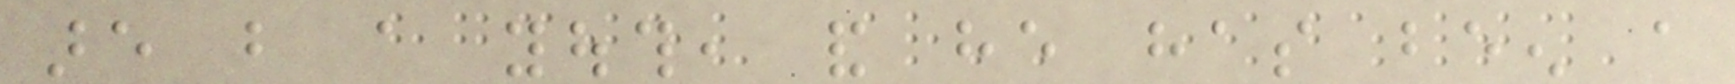are but a youth, and he has been a
